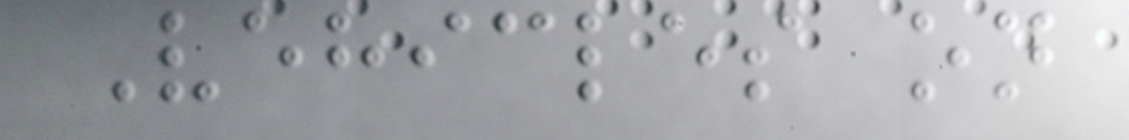Vehicles on
